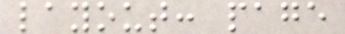layout: page
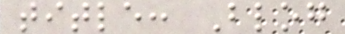title: Blog
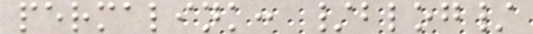permalink: /blog/
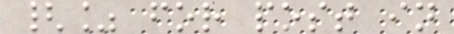{% for post in
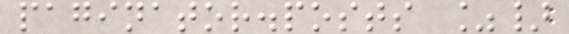paginator.posts %}
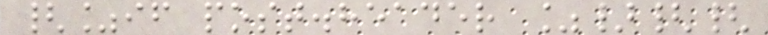{%if post.header %}{{
